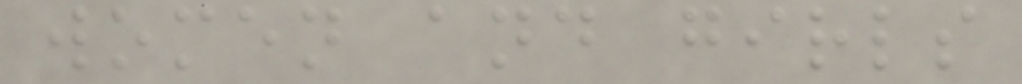women and girls
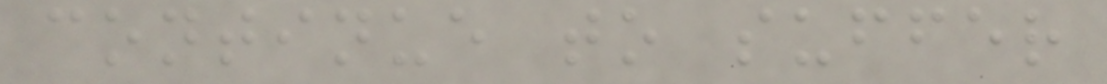continue to suffer
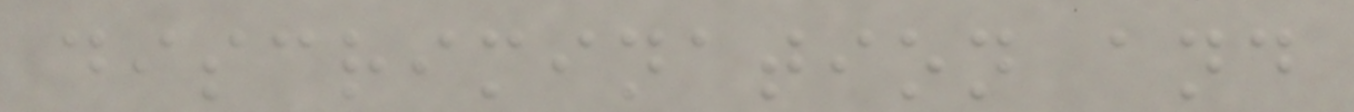discrimination and
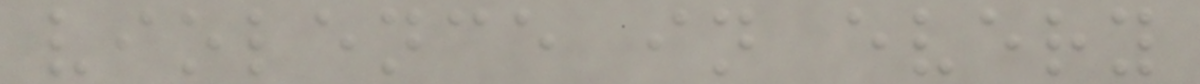violence in every
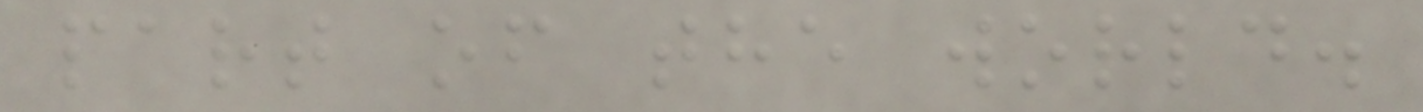part of the world.
